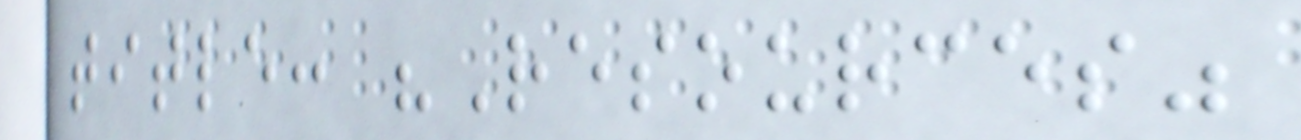title: "Resources"
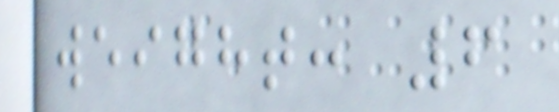weight: 6
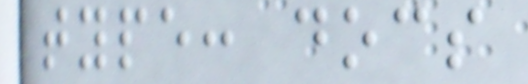type: docs
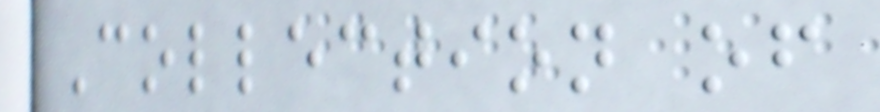Collection of
